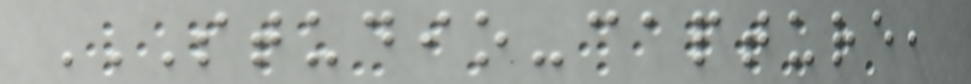STUDIO-CAPTURE,
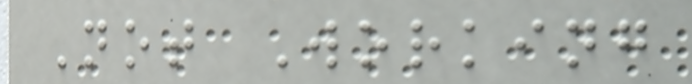Not Working
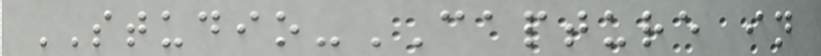STUDIO-CAPTURE in
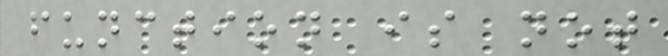function is not
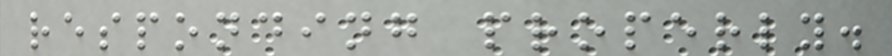responding properly.
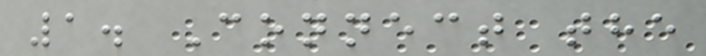1. Connect the
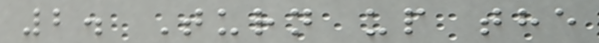2. Turn up the
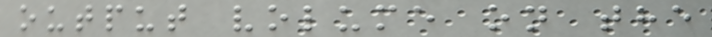output volume on the
